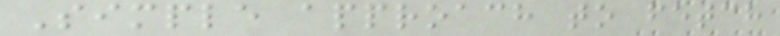Simple approach to fetch
